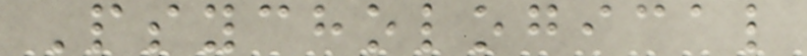Psychological
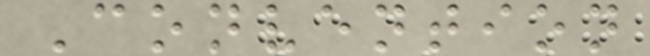Convention
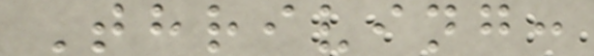Thriving:
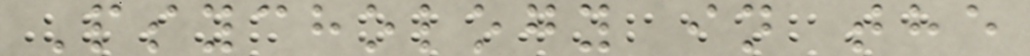Psychology in the
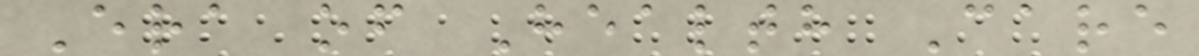Era of Health Care
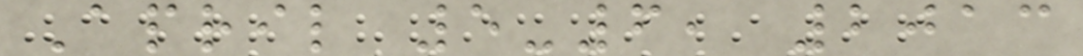April 5-6, 2013
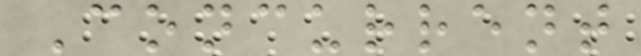Concurrent
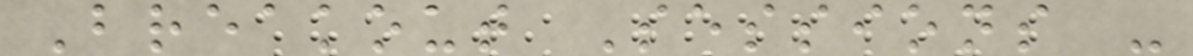Breakout Sessions -
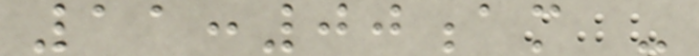11:00am -
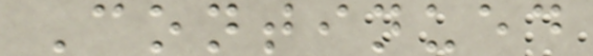Continued
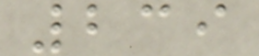239
